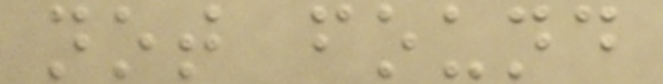not found
